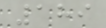189
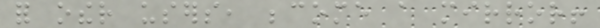for other users, become a mirror!
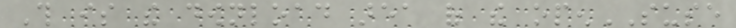This is the download area of the openSUSE
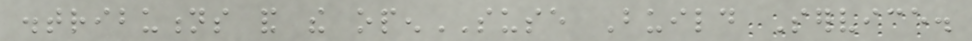distributions and the openSUSE Build Service.
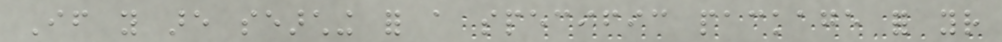If you are searching for a specific package for your
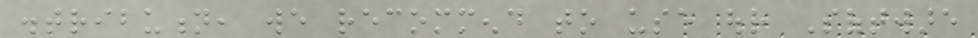distribution, we recommend to use our Software
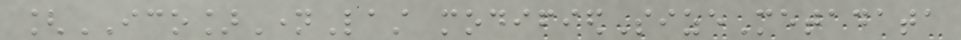[ICO]NameLast modifiedSizeMetadata
